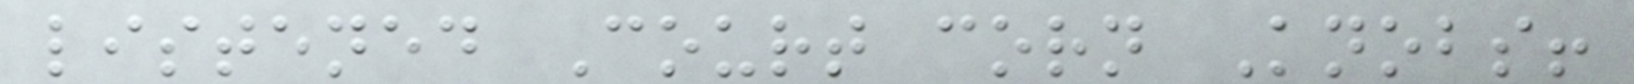listened Court corn Knobs!
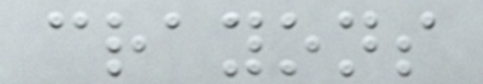crayons
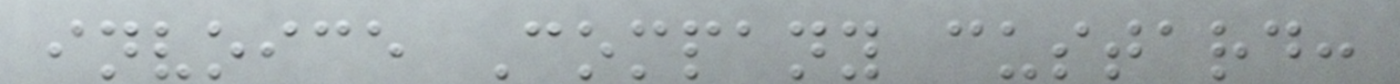invoice Company custard:
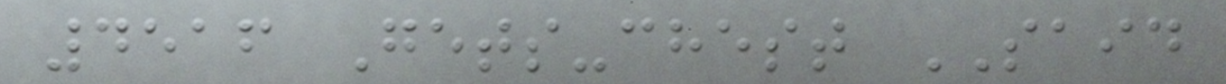4516 Gets-chest SAID
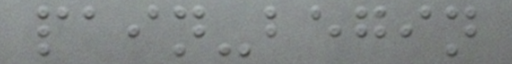pain-begin
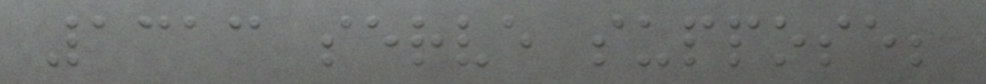1313 serve suppose;
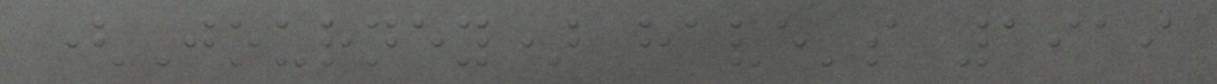(Journey) have's 1919
